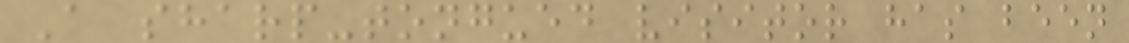A sharp-tongued visitor has been
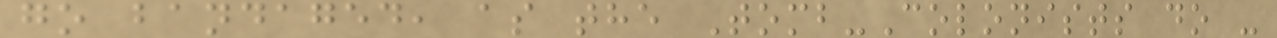go bandaged, as the Tomb-Colonists do -
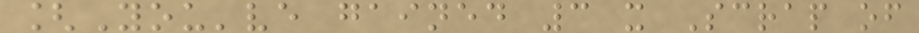[You've gained 3 x Scrap of
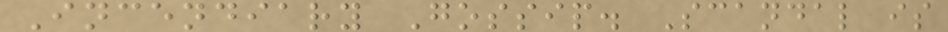Incendiary Gossip. Scandal is
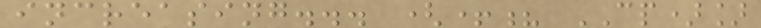increasing... (+? CP)]
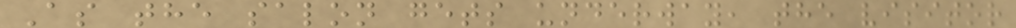As the salon gets underway, the visitor
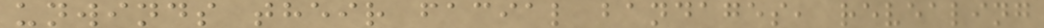unwinds their facial bandages, revealing
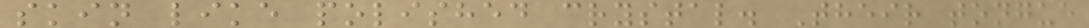skin like polished crystal. Their tongue
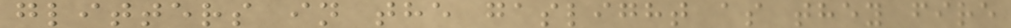glitters in the gaslight as they fire
